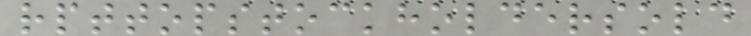rpttopstockholdersold
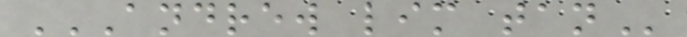ANDREW LIM TAN
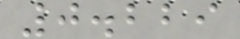0.229
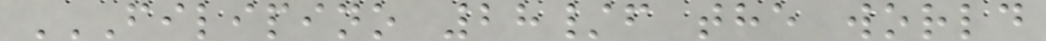FILIPINO 28/F THE WORLD
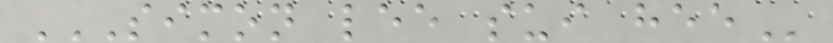SIMON LEE SUI HEE
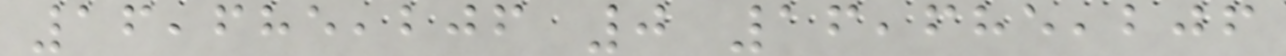16,685,206 0 16,685,206
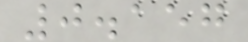0.157
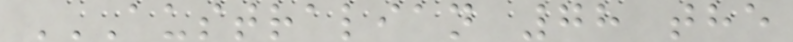AUSTRALIAN 78 THE
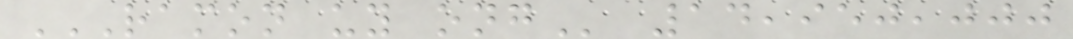RAMON UY ONG 14,950,000
